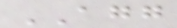AGG
